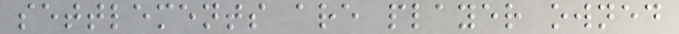settlements are player owned
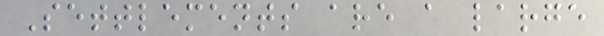Settlements are a large
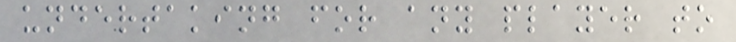undertaking for any player to
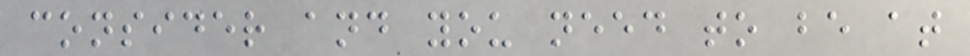consider and you need to be at
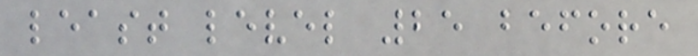least level 25 before
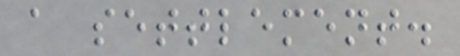a settlement.
